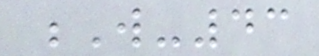W-43
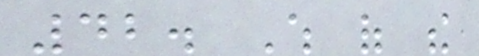42. Which of the
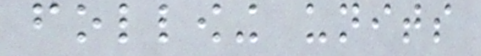following units
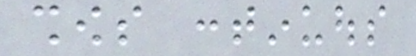shows continuous
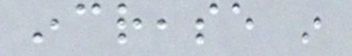increase in
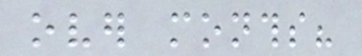over months?
